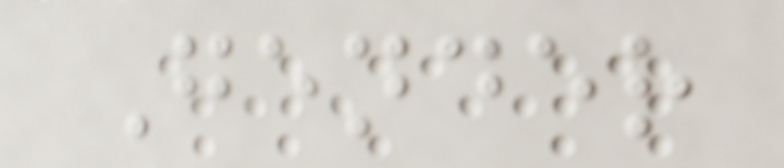Gender
